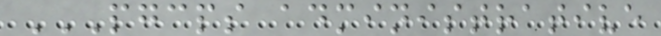PGCPS ADMINISTRATIVE
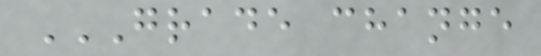GRADE CHANGE
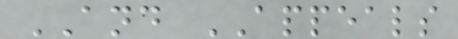AND APPEALS
